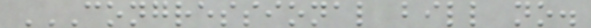CONGRESSIONAL BILL NO.
